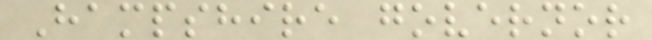Hampshire governor
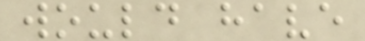would have
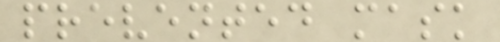prevented mask
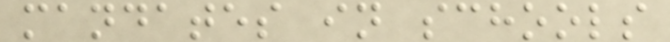mandates in schools
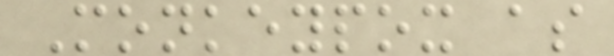Monkeypox as
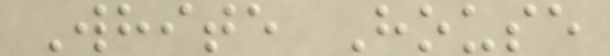White House
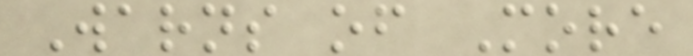Warns of More
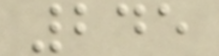245
